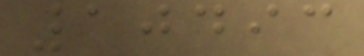10493
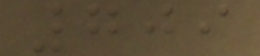709
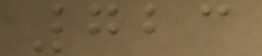723
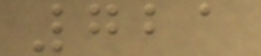721
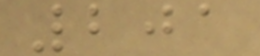201
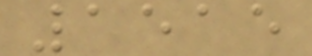1515
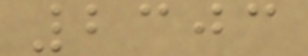2303
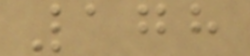178
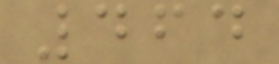464
